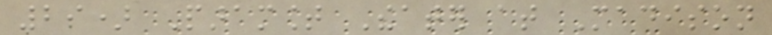29) Paramount Theater at Madison
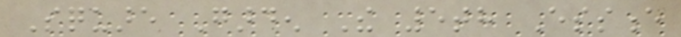Square Garden The 5th Essence
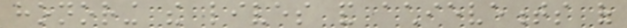honoring the lives and achievements of
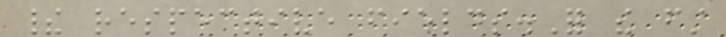their respective fields.For the first
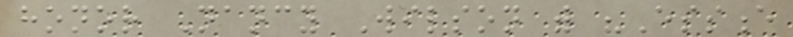honor Nancy Wilson with "Essence
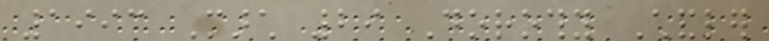1993 March 29 Dorothy Chandler
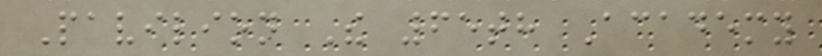Pavilion The 65th Academy
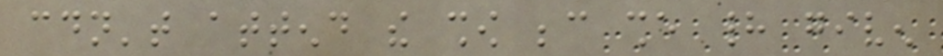couldn't attend the show because she had given
